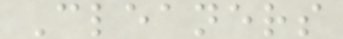Cleaners
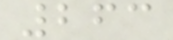263
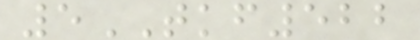5TKF522
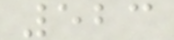523
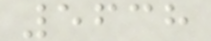5638
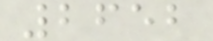2652
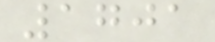1701
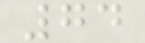74
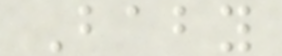Baby
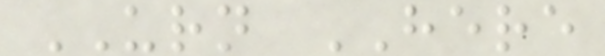URN HERE
